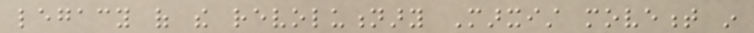legacy of the revolutionary Marxist movement in
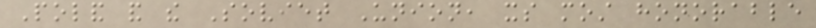Poland and the Soviet Union, its most honorable
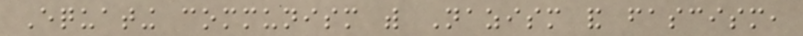Equating communism with Nazism and fascism,
